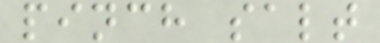pinch salt
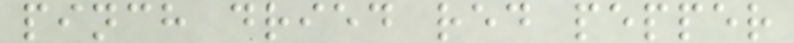pinch dried red pepper
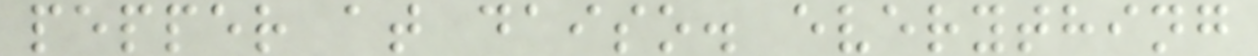pepper at daiso. everything
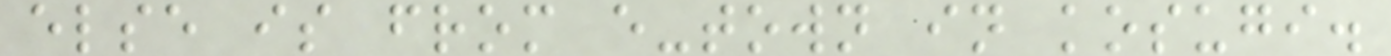else is from e-town in kosugi.
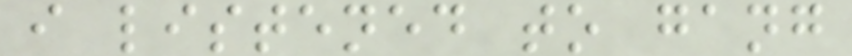i listened to gang
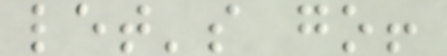let's go!
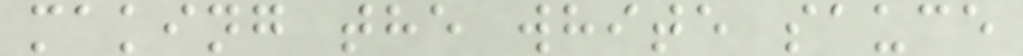making the white sauce
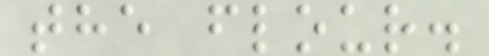the flour.
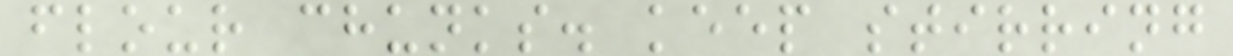flour chunks. keep stirring
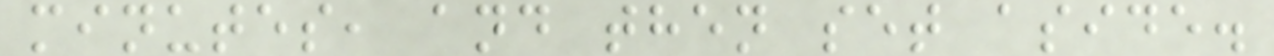minutes, and then set aside.
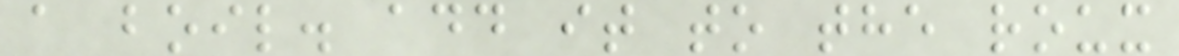a boil. add it to the roux
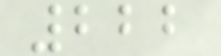222
